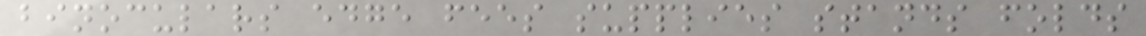binoculars edge fees supplies stands folds
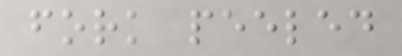fork peeled
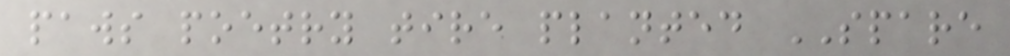paws poetry tire planted SPARE
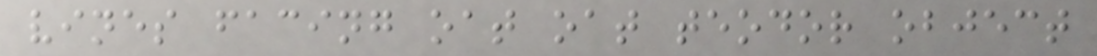vines facing oat oat teodor object
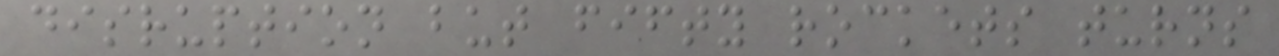disruption but fifty rockets turns
